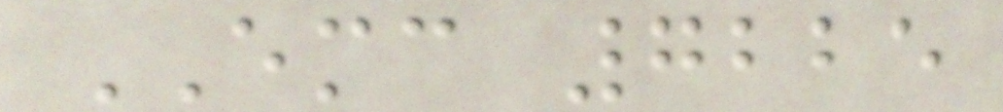EMC 7225
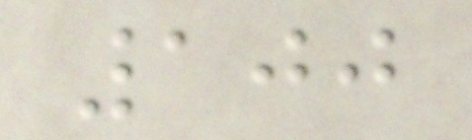100
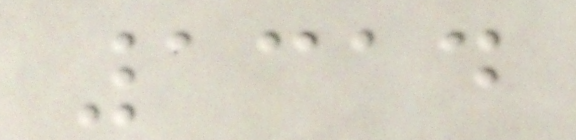1314
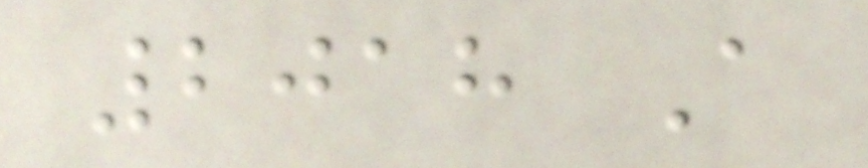2018 A
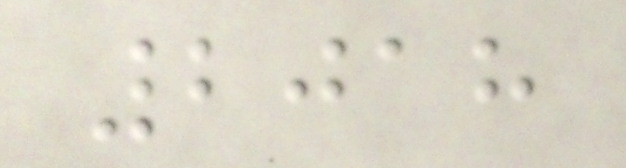2018
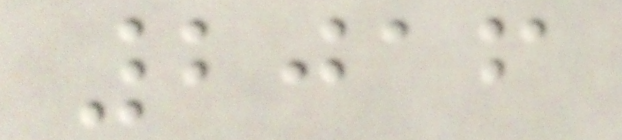2016
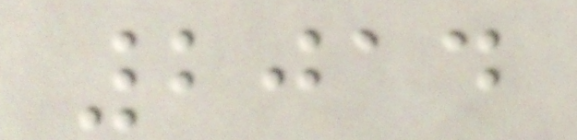2014
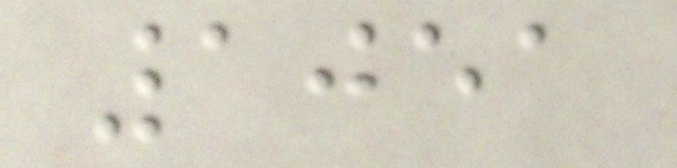1051
